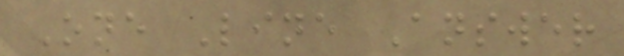One Line Answer
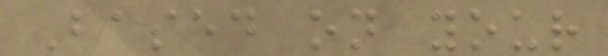Based on your
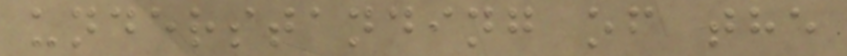understanding of the
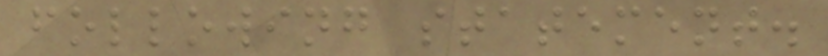following statement.
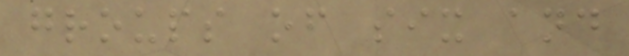groups of six and
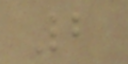2
